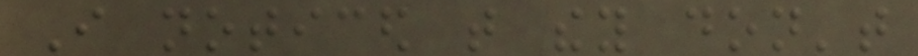I noticed that they don't
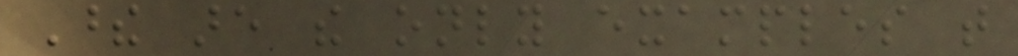These are the only examples that
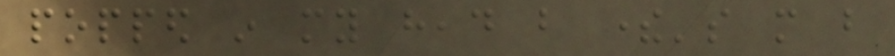popped in my head but there's more but
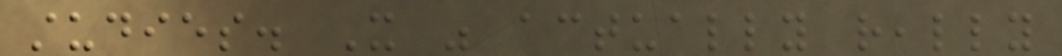studies. It was actually really
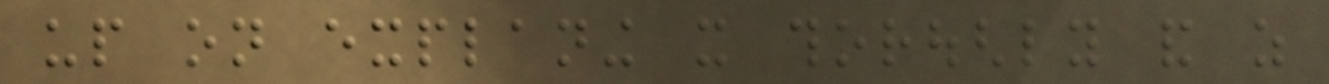up on explaning it thoroughly and as
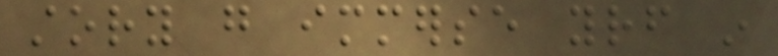story go immerse yourself in
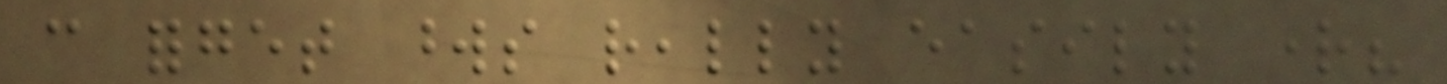can forget words really easily right?
